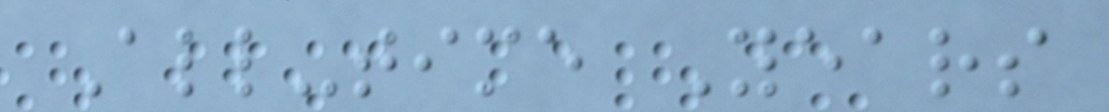All-time Years
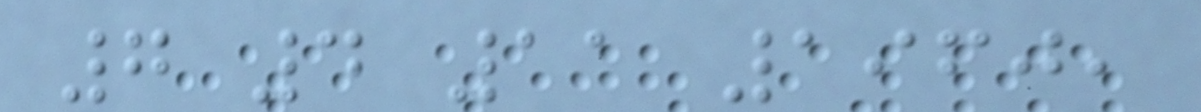7 4 11 1960,
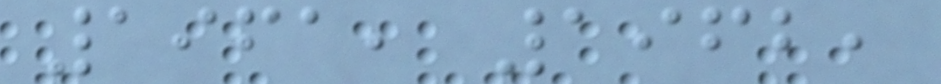1961, 1962,
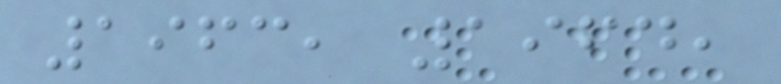1963, 1964,
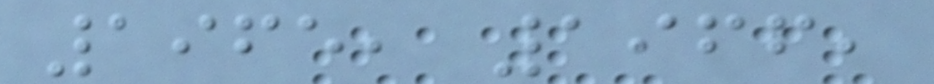1965, 1966,
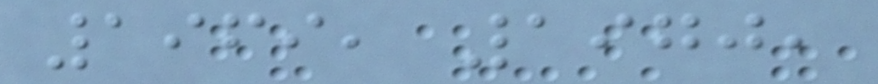1969, 1970,
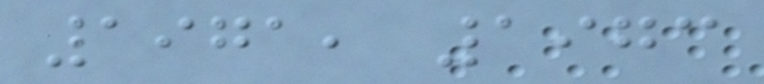1971, 1973
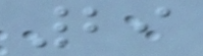29
